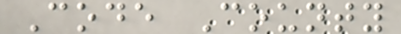Code County
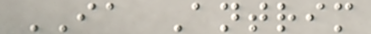IA Antrim
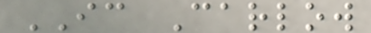IC Carlow
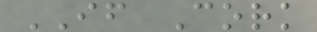IF Cork
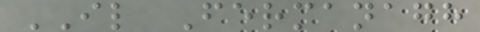IL Fermanagh
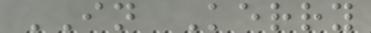IN Kerry
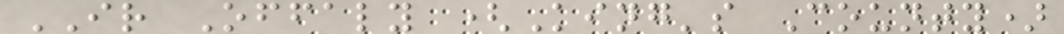IR Offaly (King's County)
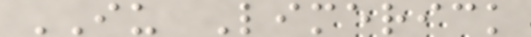IU Limerick
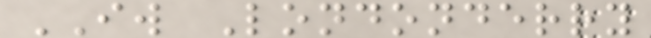IW Londonderry
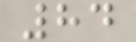84
